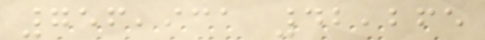756,931 42,265
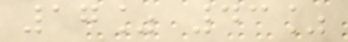17% 43%
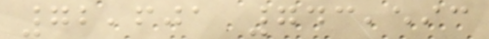72,601 743,593
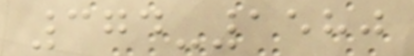374-1580
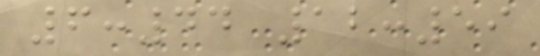6:44 12:59
